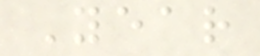Year
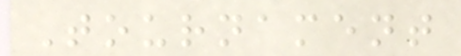Tournament
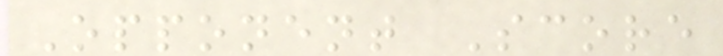Opponent Score
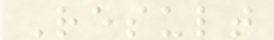Result
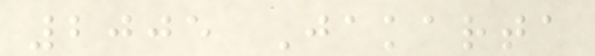2005 Jakarta
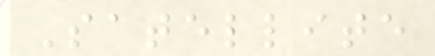Satellite
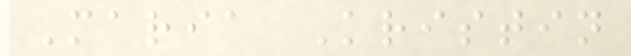Maria Kristin
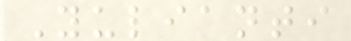Yulianti
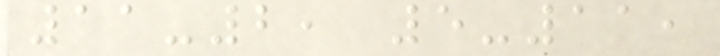11-2, 5-11,
